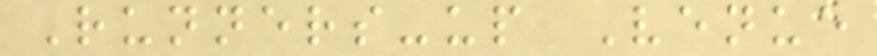Runners-up Venue
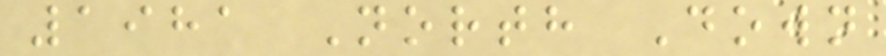1981 North Down
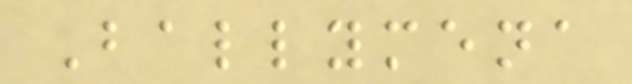Ballymena
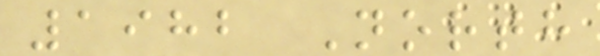1982 North
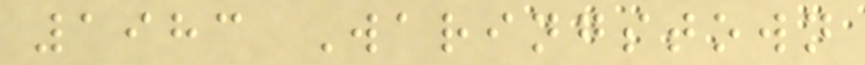1983 Waringstown
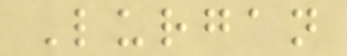Lurgan
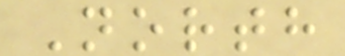North
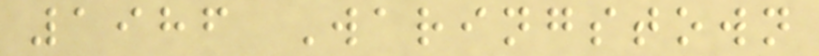1986 Waringstown
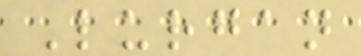Lurgan
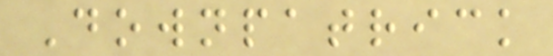Downpatrick
